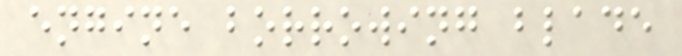engine borrowing blade
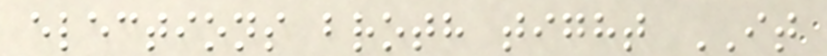elections broth tight IT
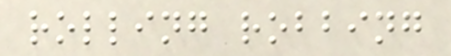rolling robbing
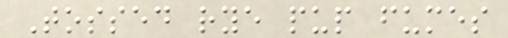Tossed rye pup fumes
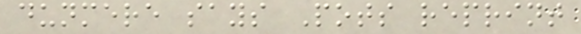dunmere says Pots reprint
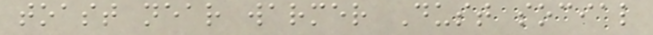toast near warmer Dust social
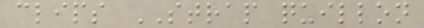clips STRAP quillon
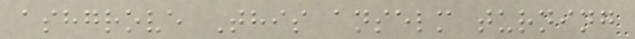ashgrove This anselm turning
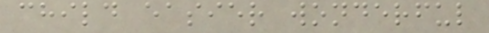child easier wonderful
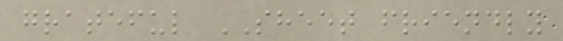grateful SHEET friendly
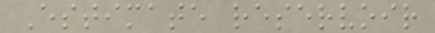Estimate reservoir
